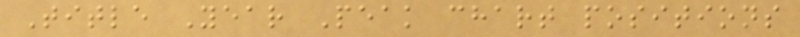Title Year Peak chart positions
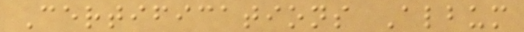Certifications Album
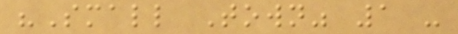"Small Town" 1 -
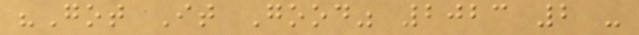"Got It Good" 2023 2 -
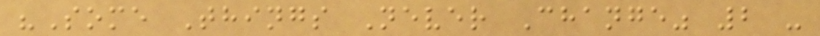"Some Things Never Change" 2 -
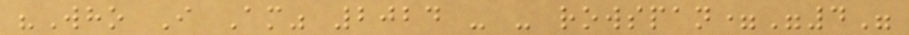"Who I Am" 2024 - - rowspan="4"
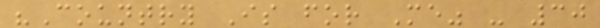"Country Is for Me" - 30
